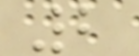2
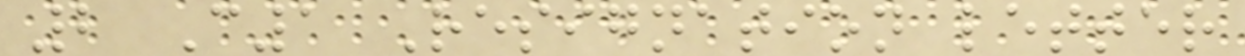2 C1 Resignation letter
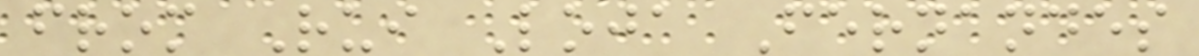from Rui Loja Fernandes
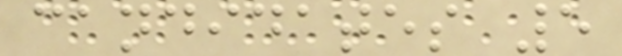candidates 5
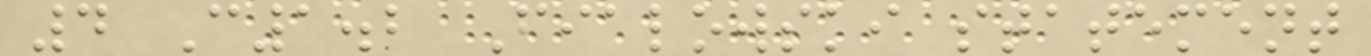4 C1.2 Fialowski statement
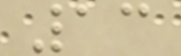13
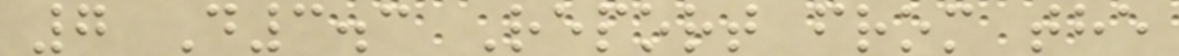7 D3.3 Report from the
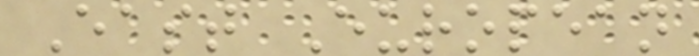East European
